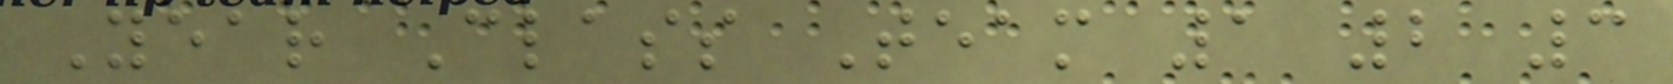Year Class Team 1 2 3
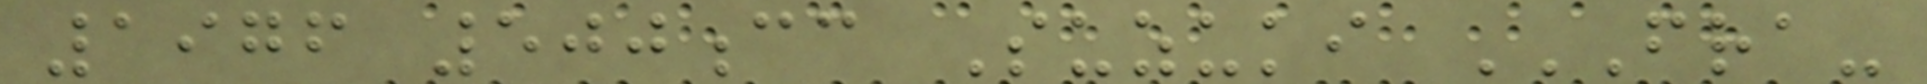1976 500cc Suzuki FRA-
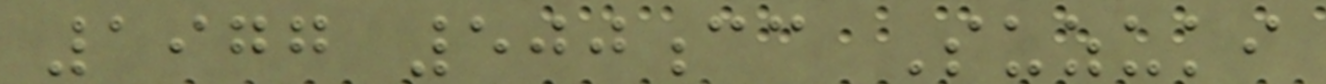1977 500cc Suzuki
